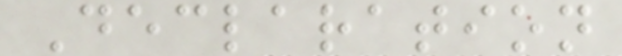Declaration
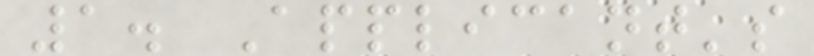1. Applicant's
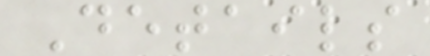Details
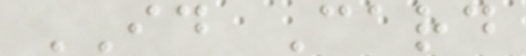ID Card
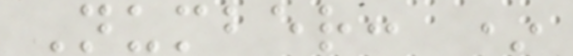Number: *
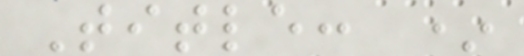Title: *
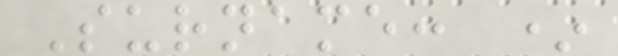Surname: *
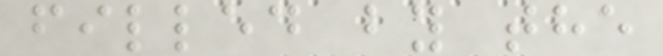filled by the
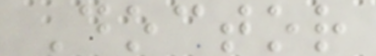Doctor
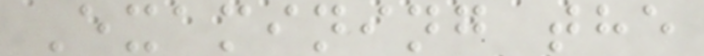Examining the
